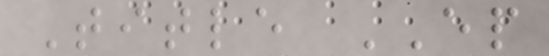Title EP
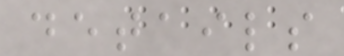details
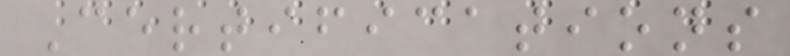Certifications
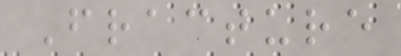Fracture
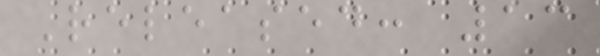Released: 13
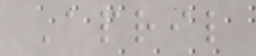April
